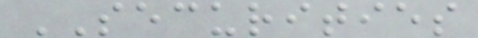SECURITIES
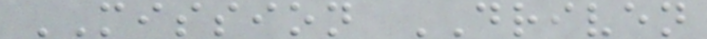MISSION DRIVEN
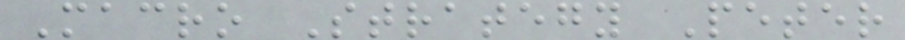Macro Strategy Peter
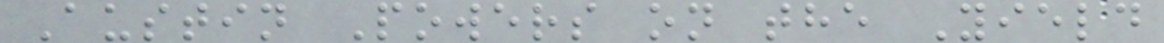Austin Powers on the Yield
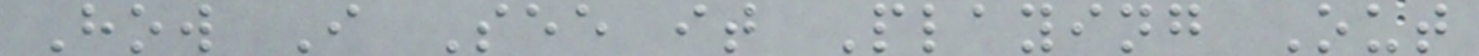How I See it Playing Out
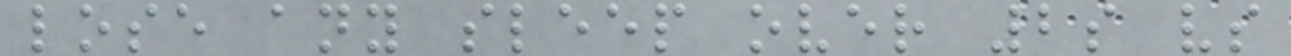lose any sleep over 2s vs
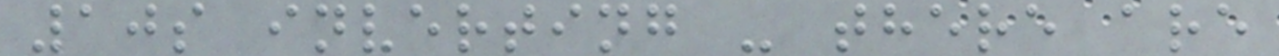10s inverting - there are
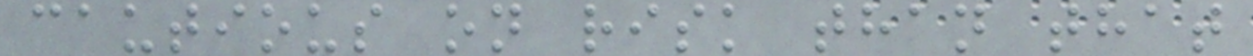cautious on risk than that
